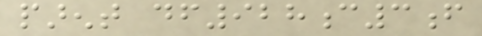parent df928c3f
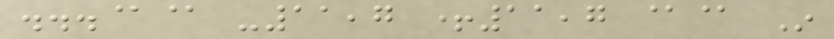...@@ -11,7 +11,7 @@ In
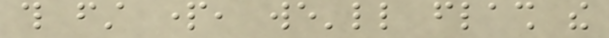this first part, we'll flash the
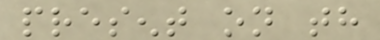present on th
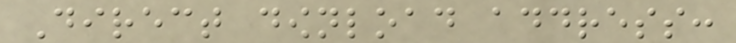Direct download address:
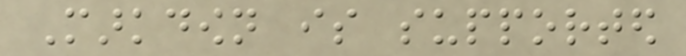Markdown is supported
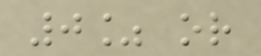0% or
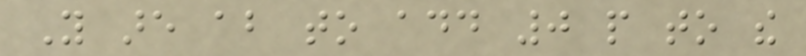You are about to add 0 people to the
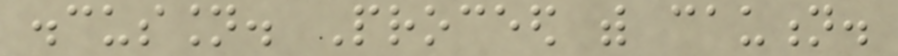discussion. Proceed with caution.
